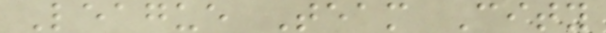League Team City
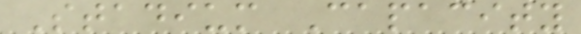Stadium Capacity
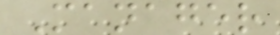Manager
